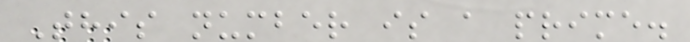This number is a prime.
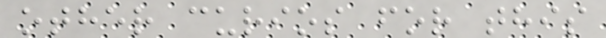other curios for this
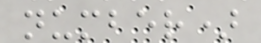number)
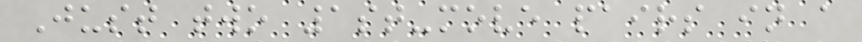Just two 1st-move pairs in a
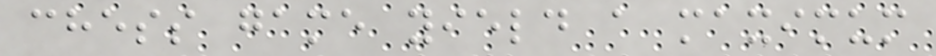chess game yield a maximum
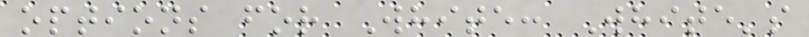options for White: White's
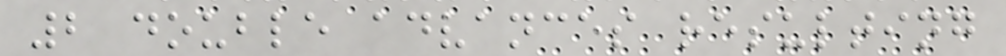2 double advances resulting
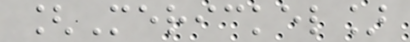[Merickel]
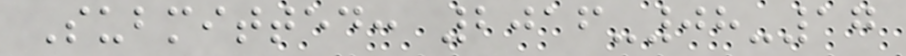Submitted: 2016-08-17
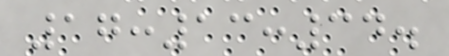17:13:34.
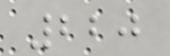220
